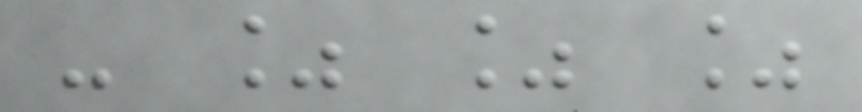- % % %
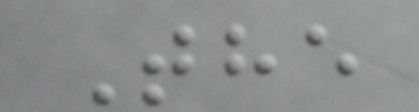The
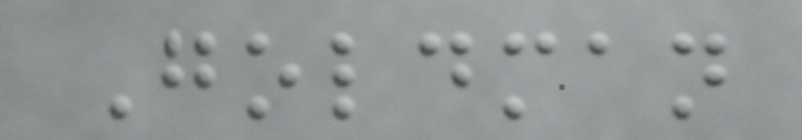Goldman
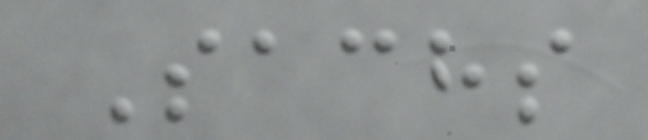Sachs
